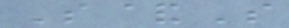S&S
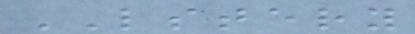LSTERY
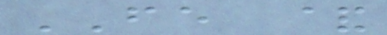FE &
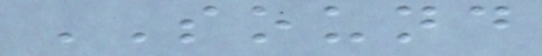SOUND
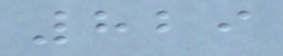829
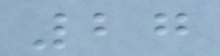27
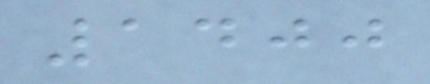1400
